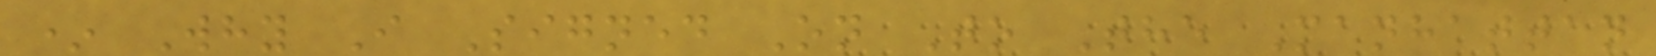* Why I Signed On To The Manhattan
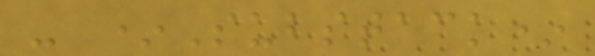- *Substack*
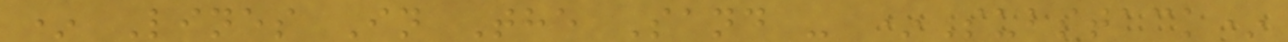* Lines In The Sand - *Substack*
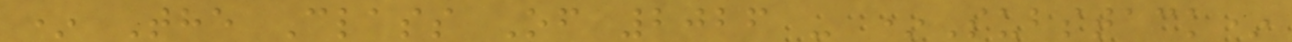* The Class Of 2026 - *Substack*
